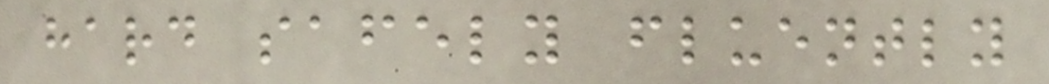hard safely fluently
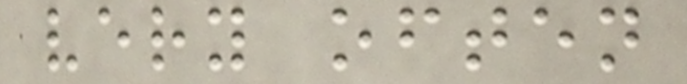very often
